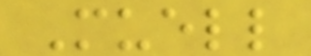Muell
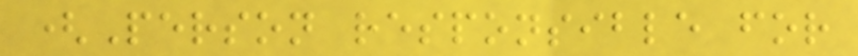(Person responsible for
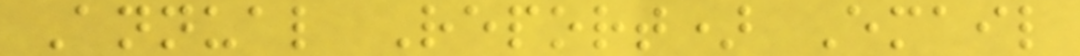Annual Report) Email
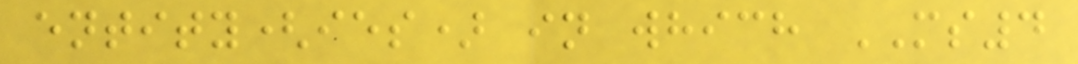entity(ies) in which MS4
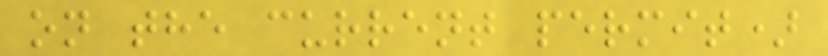on the current permit)
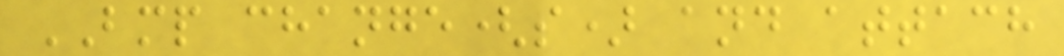BMP change(s) and attach
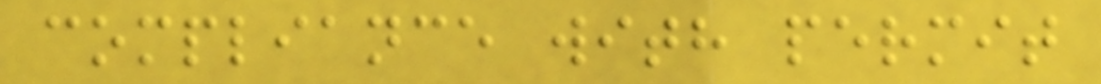compliance with permit
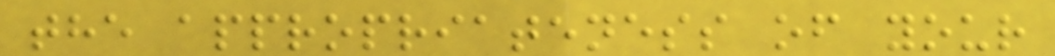the appropriateness of your
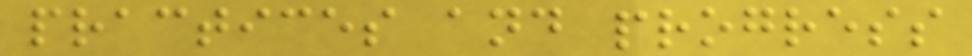practices and progress
